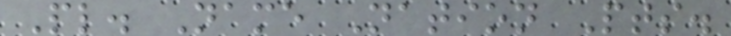Pl. Name Nation Pts.
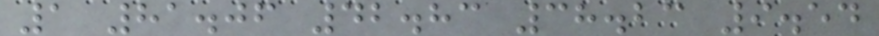1 81.06 42.83 38.23 9.54
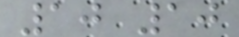10 10
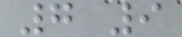7 9
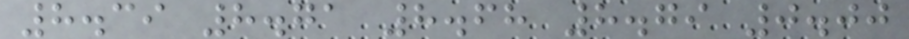8.39 8.71 8.68 8.79 0.00
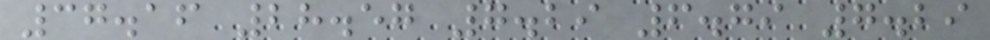37.16 28.57 7.29 6.79 7.29
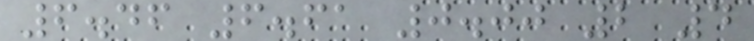6.46 6.61 0.00 2 4
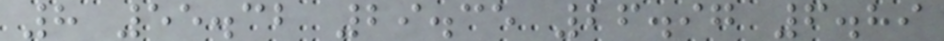8 55.32 29.35 26.97 6.89
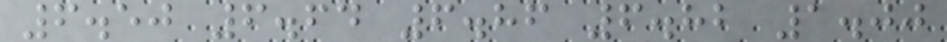6.50 6.64 6.86 6.82 1.00
